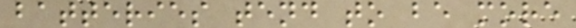batteries tend to be more
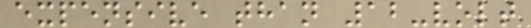expensive than 12-volt
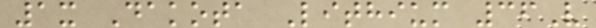1x Dakota Lithium 36V
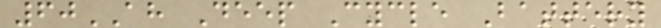60AH Deep Cycle Battery
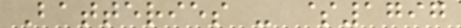Batteries - $1797
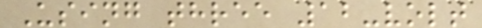Using three 12-volt
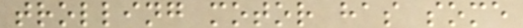trolling motor has some
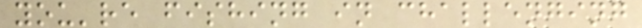you're fishing in challenging
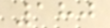180
